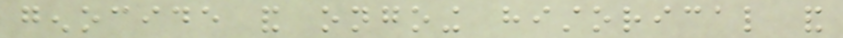genocide and ongoing historical and
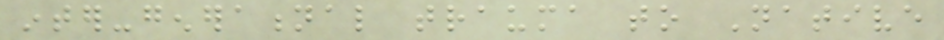inter-generational trauma to Native
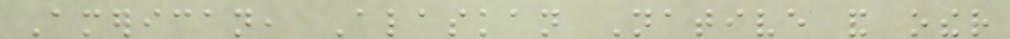American, Alaskan Native and other
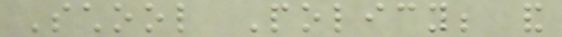School Policy; and
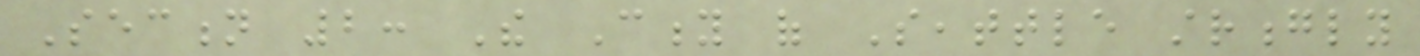Section 2: The City of Seattle strongly
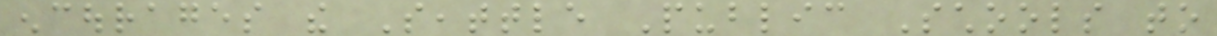encourages the Seattle Public Schools to
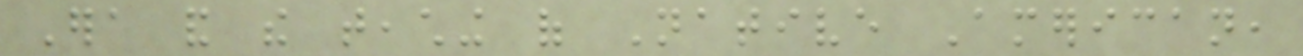Era and the teaching of Native American,
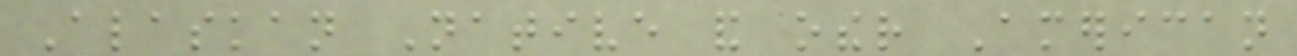Alaskan Native and other American
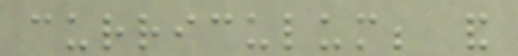curriculum; and
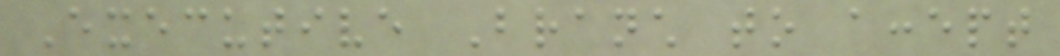Executive Branch to accept
